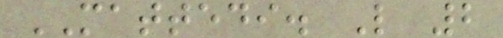MATTEDI. L 2
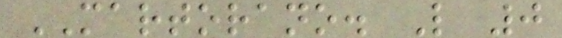MARTORANO. L 0
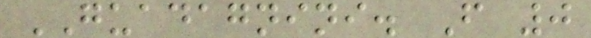GUADAGNINI. F 0
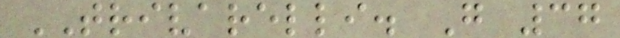TRIVARELLI. G 37
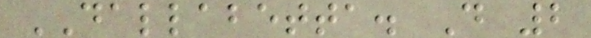DALLABETTA. D 2
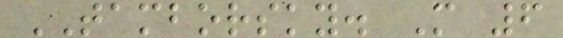TAMBORSKY. M 6
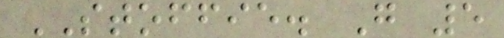STOFFIE. G 5
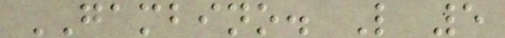GAMBINO. L 5
